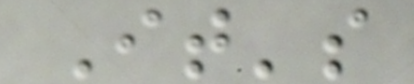It's
